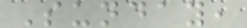Sunday,
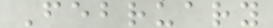February
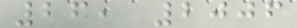26, 2006
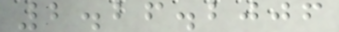2.26.2006
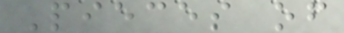Pieces of
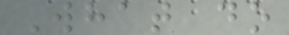What do
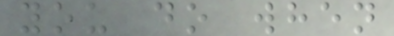you do when
